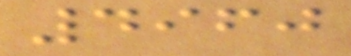4960
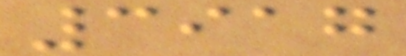3917
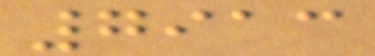7913
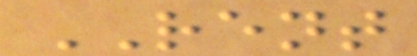RENT
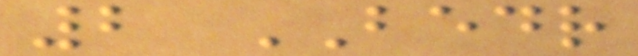2 BEDR
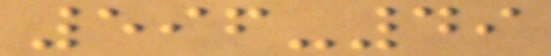596-49
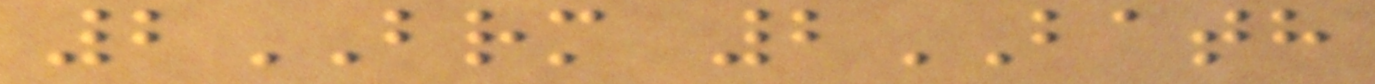2BRM 2BATH
